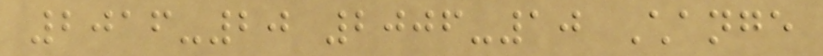2016-20 2006-10 Change
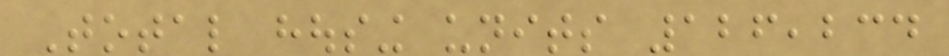Total housing units 126,234
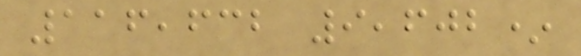116,632 9,602*
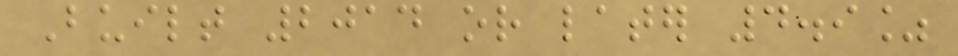Built 2014 or later 4.9%
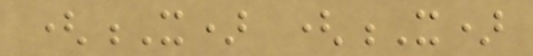(X) (X)
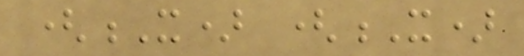(X) (X)
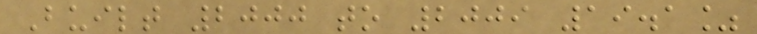Built 2000 to 2009 19.1%
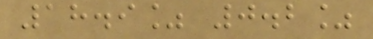18.9% 0.2%
